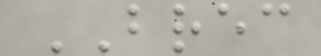BREC
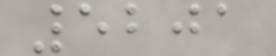5201
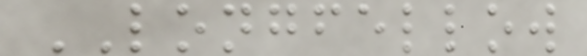LONGFELLOW
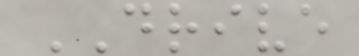DRIVE
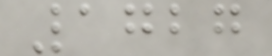1727
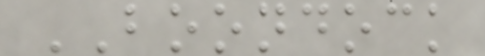BOONDOCK
